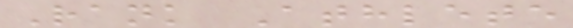Rank Athlete
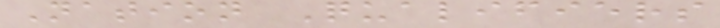Nation Qualifiers
